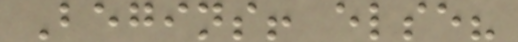Begins! else?
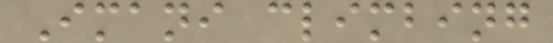Imani climbing
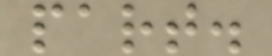part.
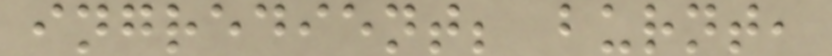ingredient; burnt,
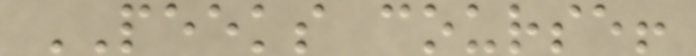PEEKS course!
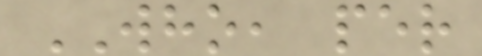WHO, per
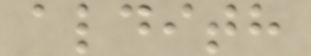aldith
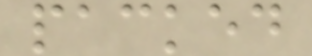packed
